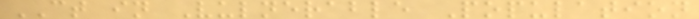CT in Vulnerable Population
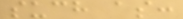such as:
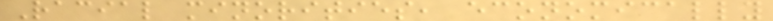Racial minorities, economically
